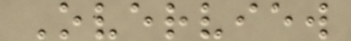Overview
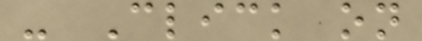- Click on
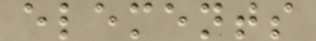elements
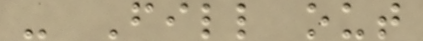- Fill out
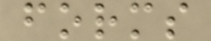forms
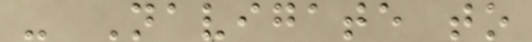- Navigate to
